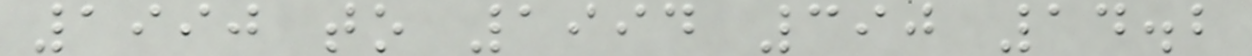1990 to 1994 390 14.2
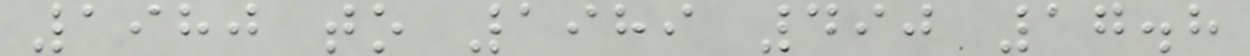1980 to 1989 490 17.8
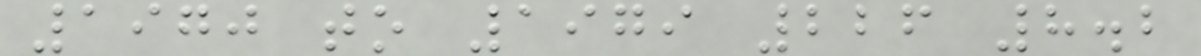1970 to 1979 226 8.2
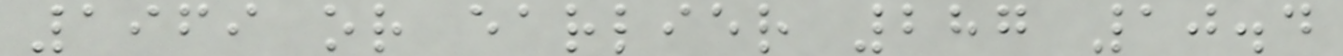1969 or earlier 287 10.4
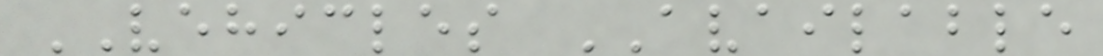VEHICLES AVAILABLE
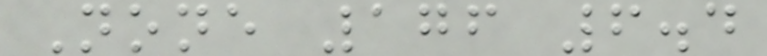None 176 6.4
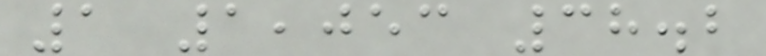1 1,053 38.2
